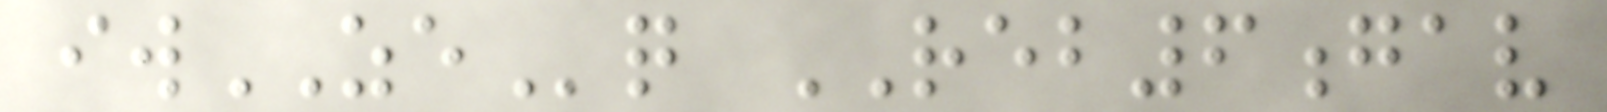iwZEq REB6gav
